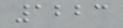1223
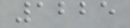1225
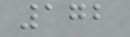172
